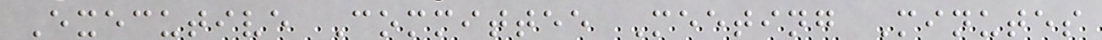Executive Committee Meeting Minutes
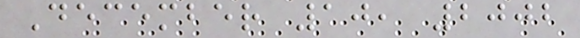December 10, 2002
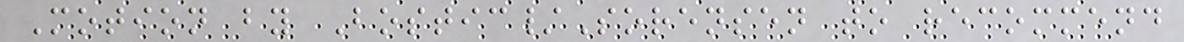Motion by Bostic/Sorensen to recommend
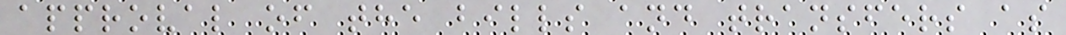approval of the bills and transfers as
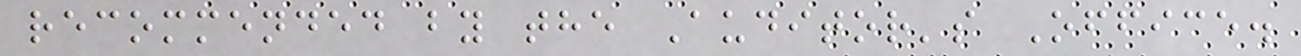recommended by the Auditor's Office.
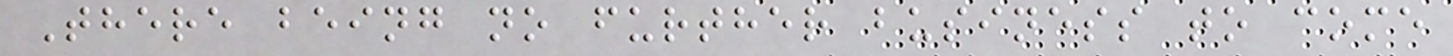There being no further business to come
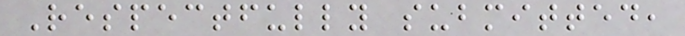Respectfully submitted,
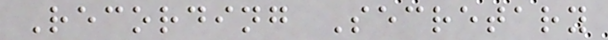Recording Secretary
